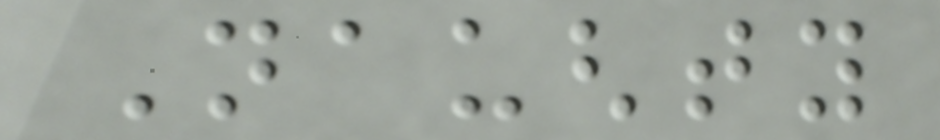Naughty
